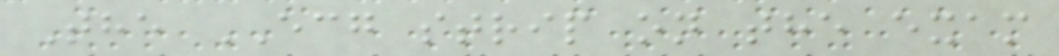The ECG strip on the exam
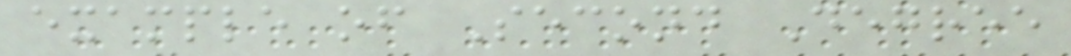example of Second Degree
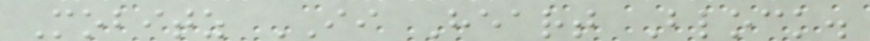Mobitz II Heart Block.
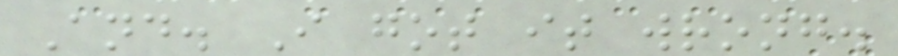And. I got it wrong.
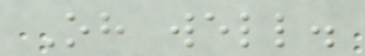Oh well.
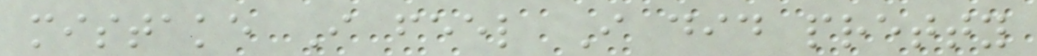mistake I feel I did pretty
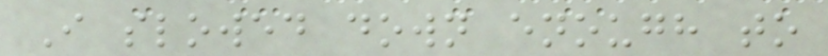I slowed down enough to
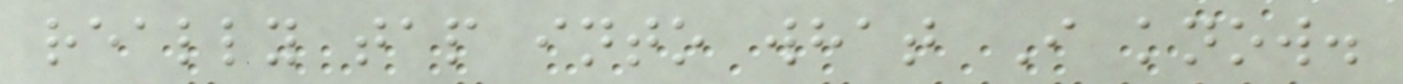really tap into what I know.
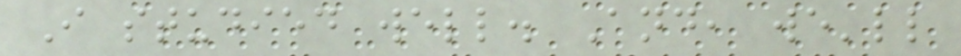I studied well. And, we'll
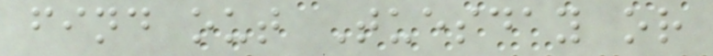find out Tuesday or
